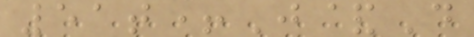51t+J&D
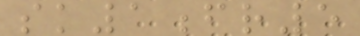sk1fr5
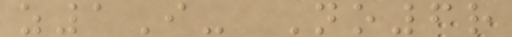z1I- No6r
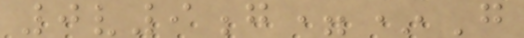0v9g=*G
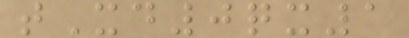tXd0qx1
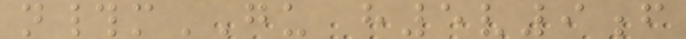n#mGU h5v9f
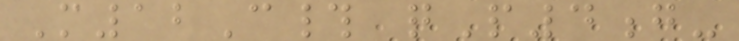M12C# qP4g-
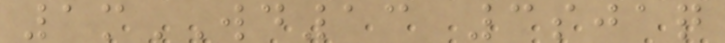1mWD13 3sjaq
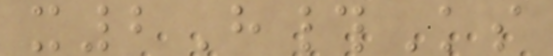x2H#Ks
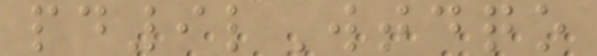pd9lWtdqo
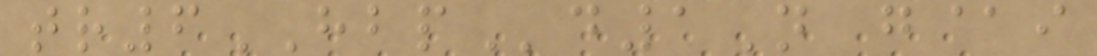tr6HBPd1N g@i
